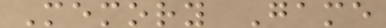Memory Game
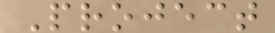Project
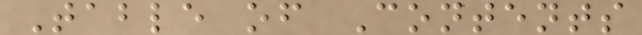Table of Contents
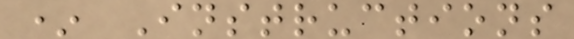* Instructions
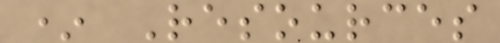* Resources
